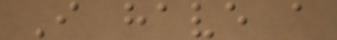I have a
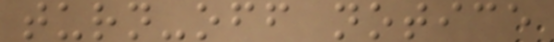turn-off notice
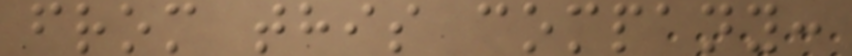from this company:
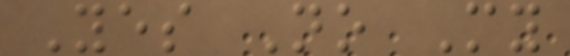Yes No My
